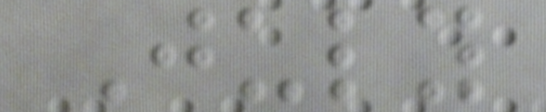July
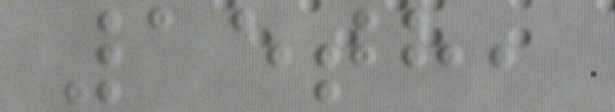15th,
